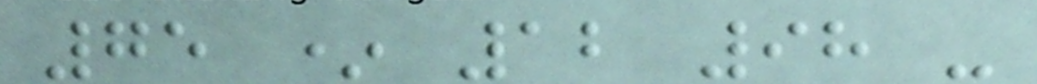75 * 12 98 -
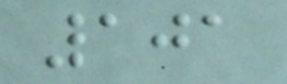101
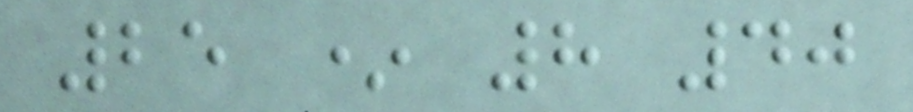25 * 8 40
